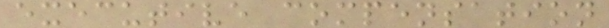executive compensation
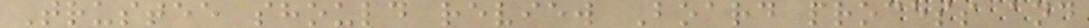Trustee should review Board process and
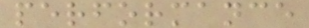performance
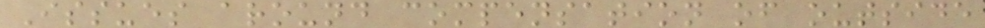Issues around compensation of outside
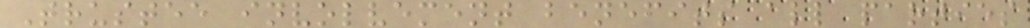Trustee involvement benefits all parties
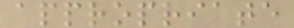appropriate
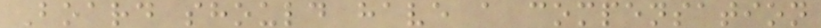Board should have a compensation
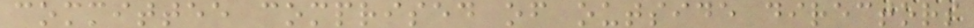committee comprised of outside directors
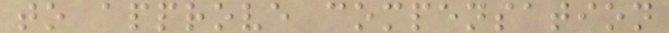to approve compensation
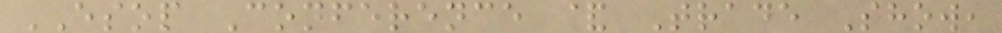ESOP Conference & Trade Show,
